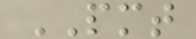PMT
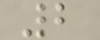2
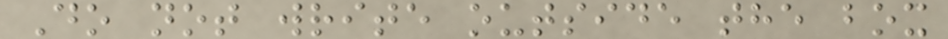Do not write outside the box
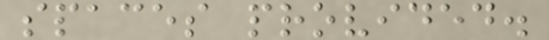spaces provided.
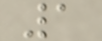1
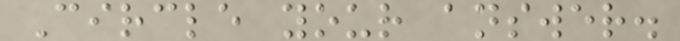Circle your answer.
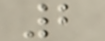2
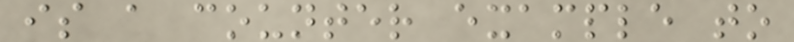is a counter example to
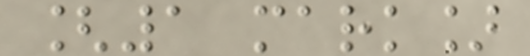[1 mark]
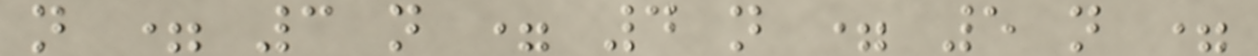n = 3 n = 4 n = 5 n =
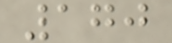170
